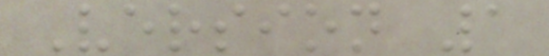Version 1
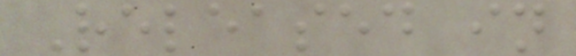Released in
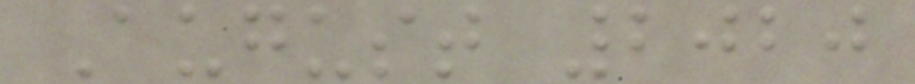August 2020
